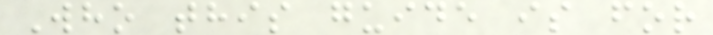Who this guide is for
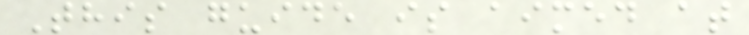This guide is aimed at
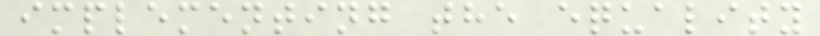implementing the equality
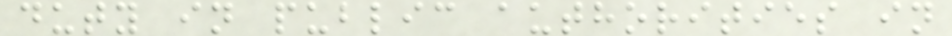duty in public authorities in
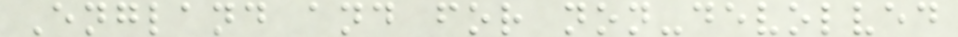England and for non-devolved
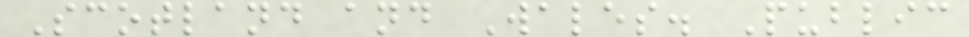Scotland and Wales. Public
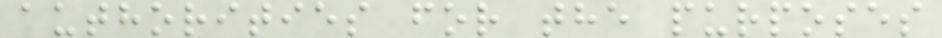authorities for the purposes
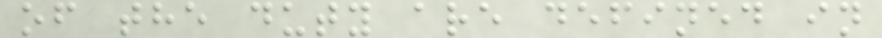of the duty are defined in
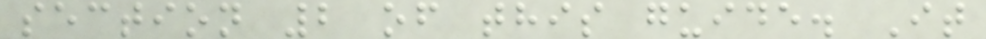section 2 of this guide. It
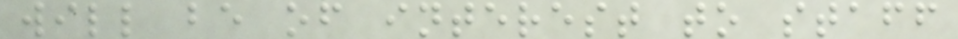will be of interest to staff
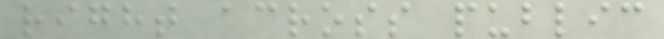right across public
